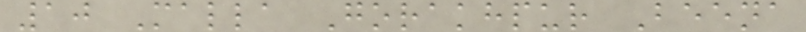10 Malla Gorakhpur Beena
